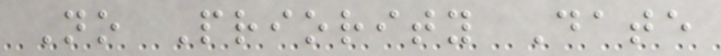No Priority Date
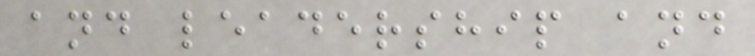and leadership and
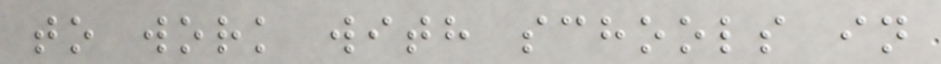to work with schools in
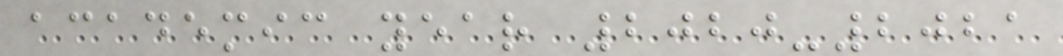academic year 2020-2021
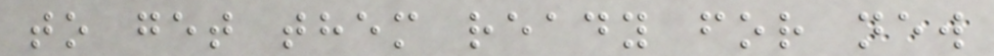to get them ready for new
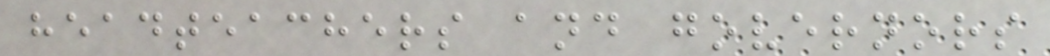headteachers and governors
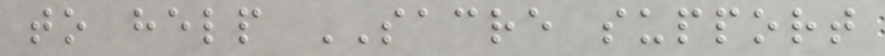to help SACRE support
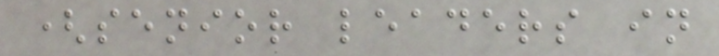(senior leaders in
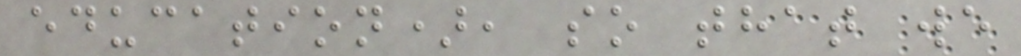education), so that we
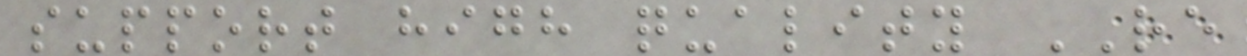support high quality RE
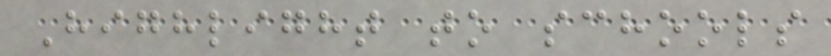Highlight to schools
